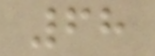68
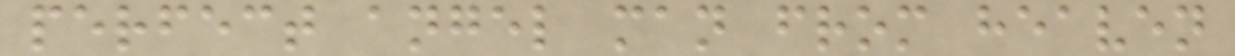perfect angel man from heaven
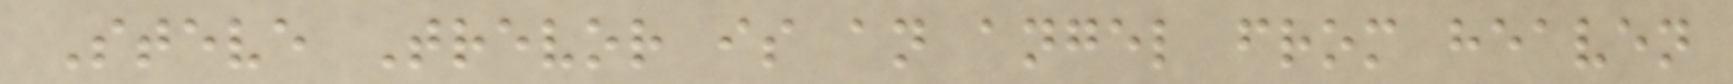Steve Trevor is an angel from heaven
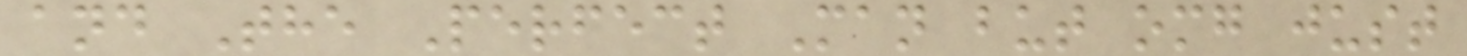and The Perfect Man but omg just
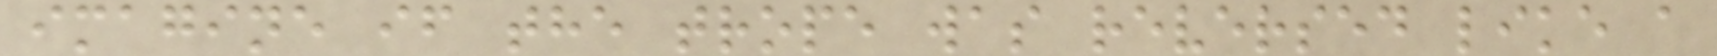imagine if the trope was reversed like a
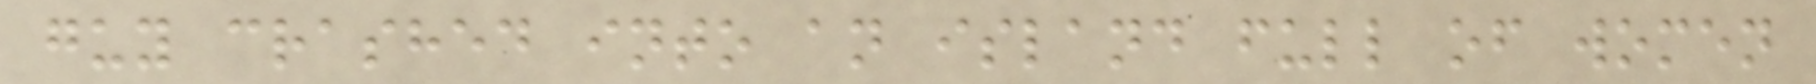guy crashed into an island full of women
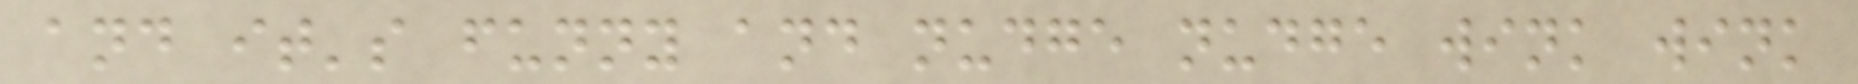and it's funny and nudge nudge wink wink
